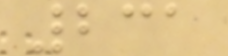231
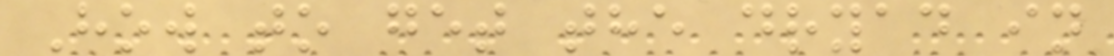How to get the dryad in
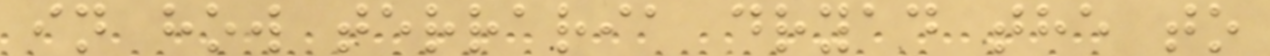in how terraria dryad the to
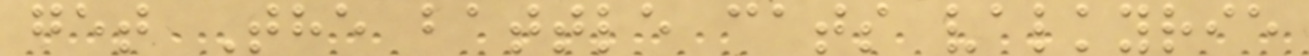get The battle cats valkyrie
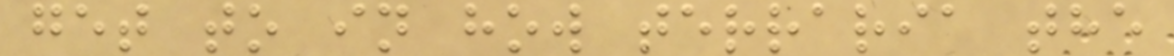get to in how terraria the
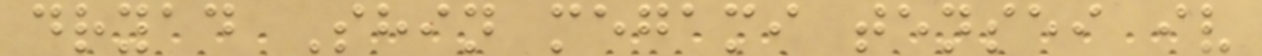dryad Shin megami tensei iv
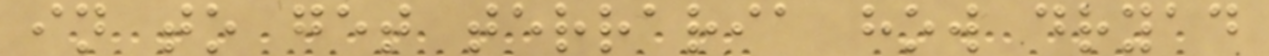in to get terraria how dryad
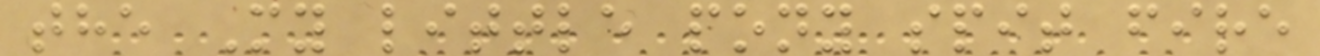the My little pony spit fire
